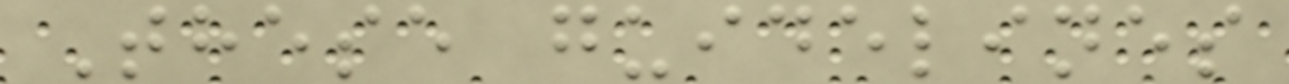These guidelines
